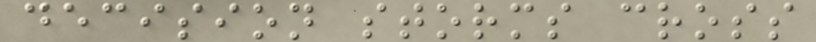decision storms cross
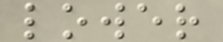lower
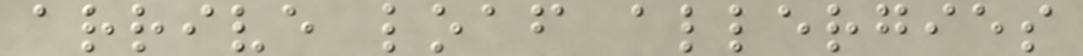arrive loaf allergies
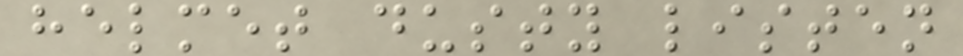helmet dusty listen
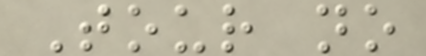Tour no
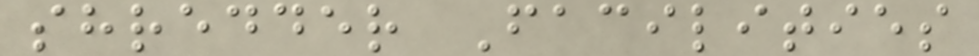shredder Facilities
